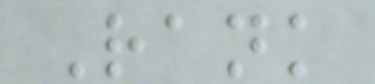Rank
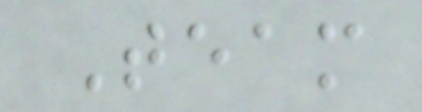Team
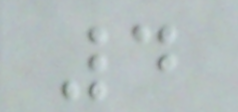4
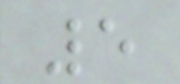5
